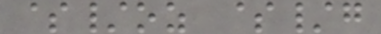$/oz $/g
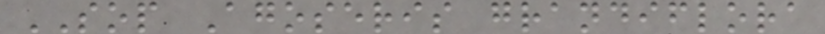SOP Agoseris grandiflora
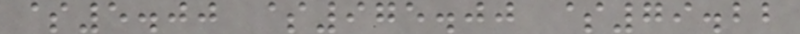$5.00 $975.00 $79.22
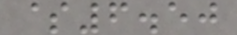$6.50
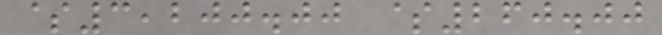$3,200.00 $260.00
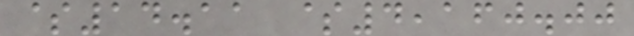$14.11 $4,160.00
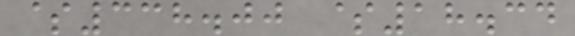$338.00 $18.34
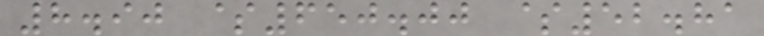8.90 $650.00 $52.81
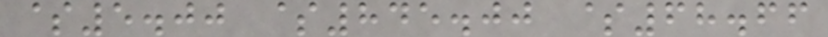$5.00 $845.00 $68.66
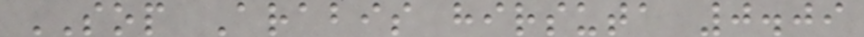SOP Arabis hirsuta 0.09
